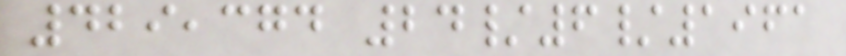429,374 24/6/1961
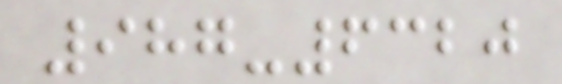987-6320
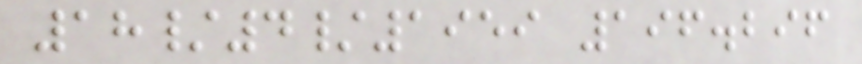18/4/1959 196.296
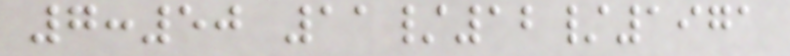7:50 11/12/1971
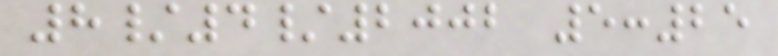8/4/2002 5:25
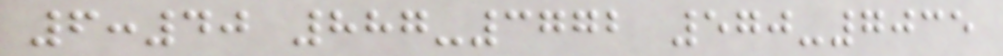6:40 887-3772 570-7035
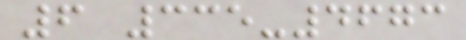6 335-4673
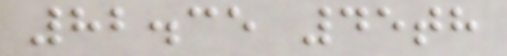82.35 45th
